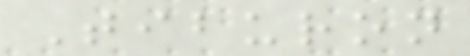Tiburon
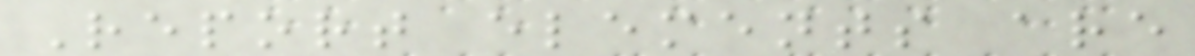Report elements are
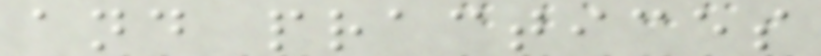and practices
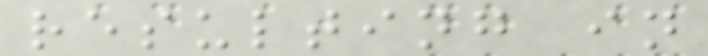resulting in
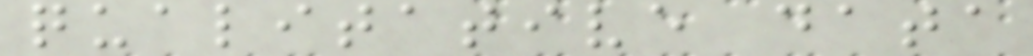qualitative data
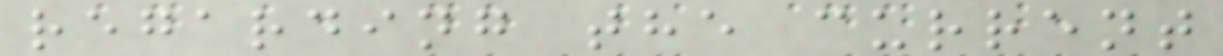regarding the current
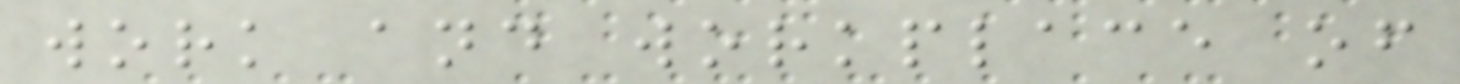work and workplace of
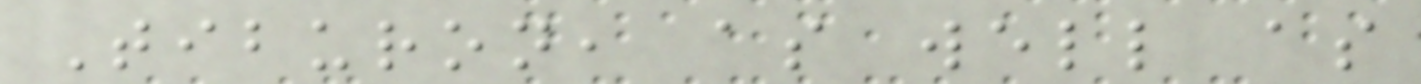Tiburon, as well as
